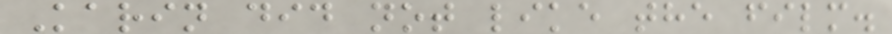Karin did not like the film.
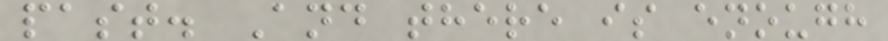past. And there is enough
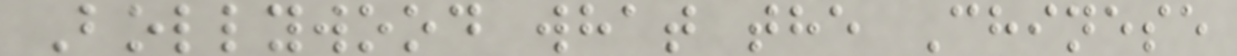Bollywood what the Chinese
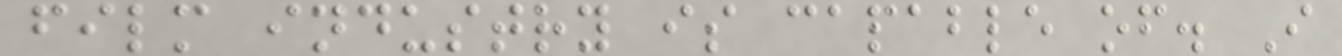film industry is capable of. I
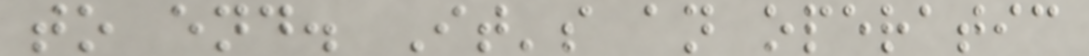to end. It's an operatic
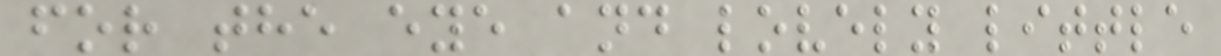for the eye and lovely little
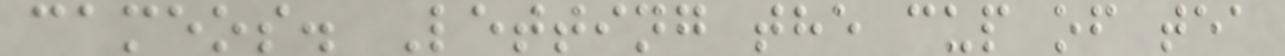cameos. Letting the cup of tea
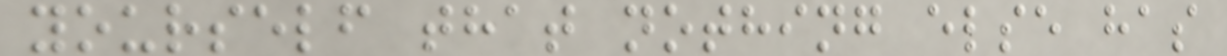yourself that nothing else has
